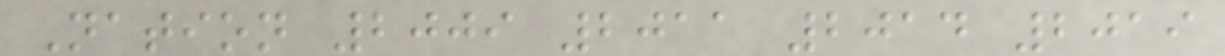Nation 2009 2011 2014 2019
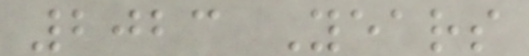2023 Years
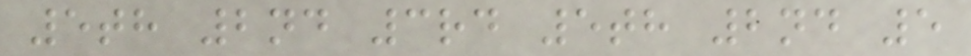5th 2nd 3rd 5th 2nd 5
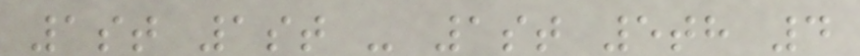1st 1st - 1st 5th 4
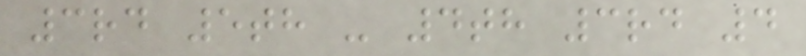3rd 5th - 4th 3rd 4
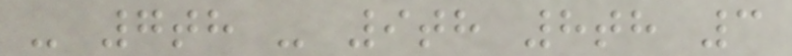- 7th - 9th 8th 3
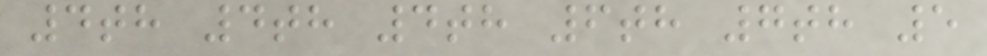4th 4th 4th 6th 7th 5
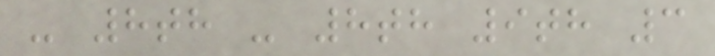- 8th - 8th 9th 3
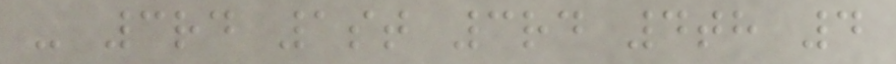- 3rd 1st 3rd 4th 4
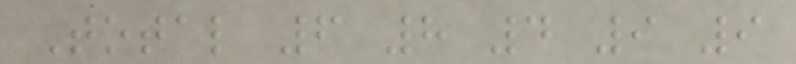Total 6 8 4 9 9
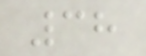38
